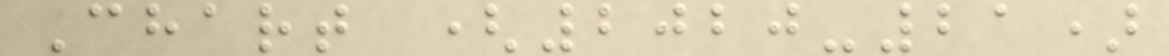Chart (2020-21)
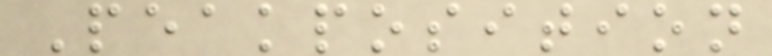Peakposition
